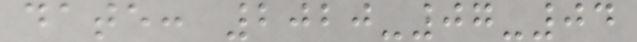date: 2020-07-04
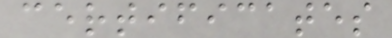certificates
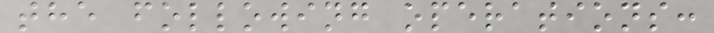the following operations:
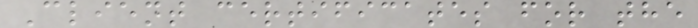Client certificates for the
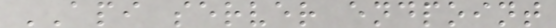API server endpoint
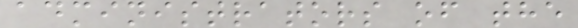administrators of the
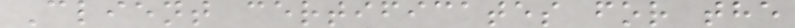Client certificates for the
